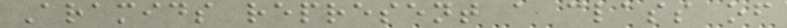Aramids represent a class of
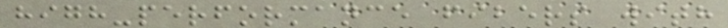high-performance fibers with
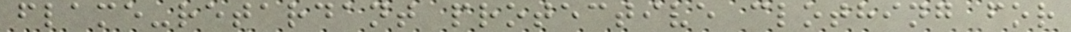flame-retardant protective clothing for
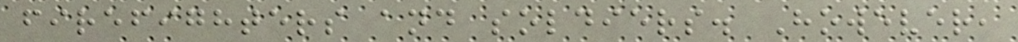firefighters and soldiers. However,
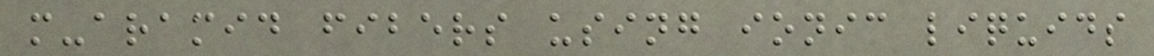m-aramid fibers using ionic liquids
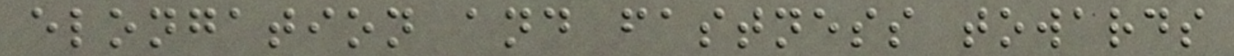elongation and fastness towards
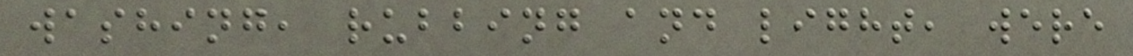washing, rubbing and light, were
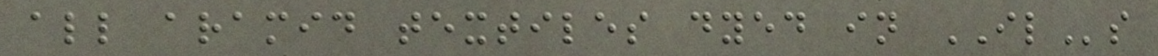all aramid textiles dyed in ILs
